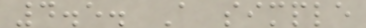4.5. A simple
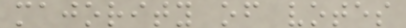majority of votes
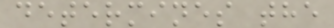determines the
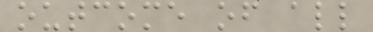outcome of all
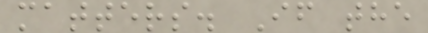matters. If the
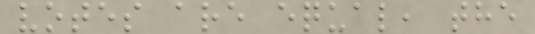votes are equal, the
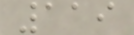119
